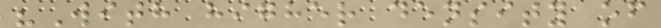"With higher density of
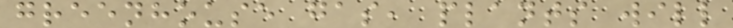greenhouse gas, plants will
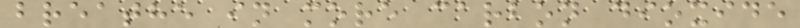breathe in more carbon dioxide
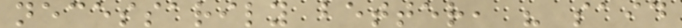necessarily better, " said
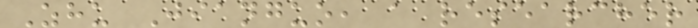Zhu Jianguo, a researcher
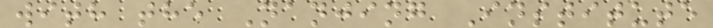with the Nanjing Institute
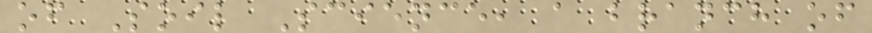of Soil Science, a branch of
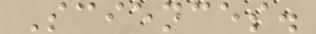Sciences.
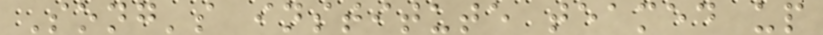Song's institute teamed up
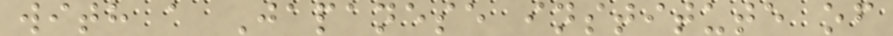with a Japanese institute of
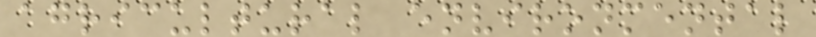agricultural environmental
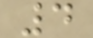4
